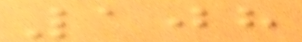108
